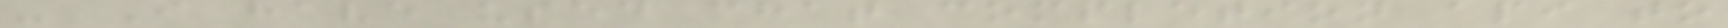- I have used chat completion api to
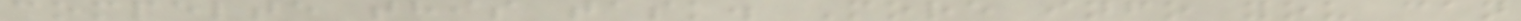compelte this task. More info you can
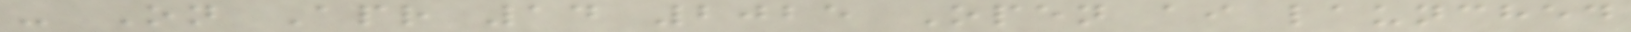- On Apr 14 2025 Open ai launched
